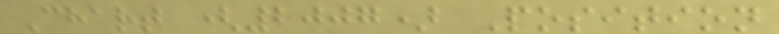Chart (2007) Position
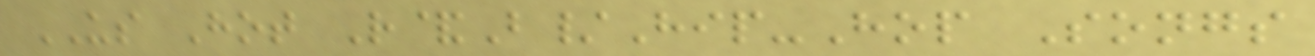US Hot R&B/Hip-Hop Songs
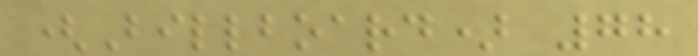(Billboard) 78
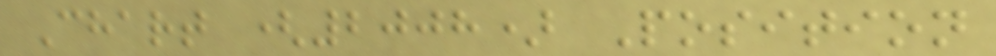Chart (2008) Position
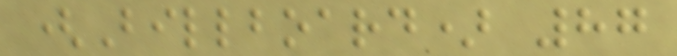(Billboard) 87
